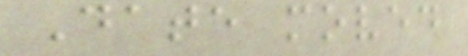Date moved
